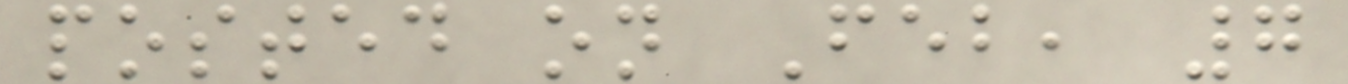posted on Feb, 7
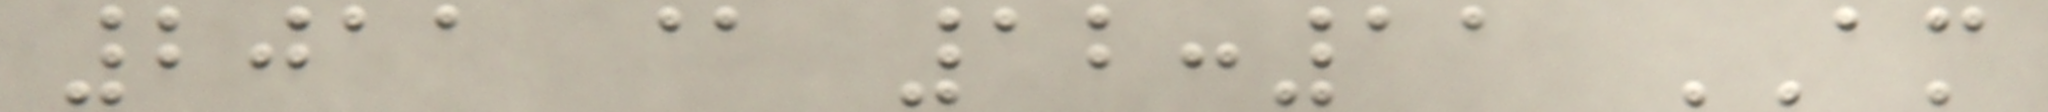2011 @ 12:11 AM
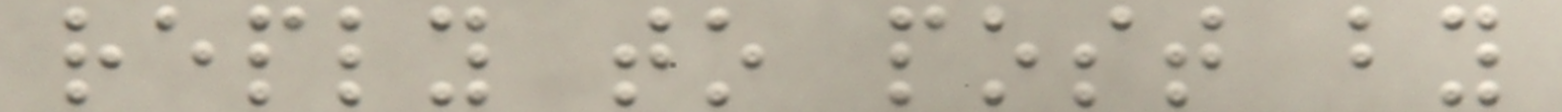reply to post by
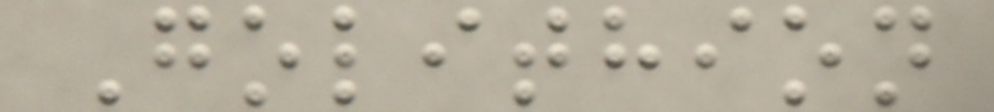Golithion
